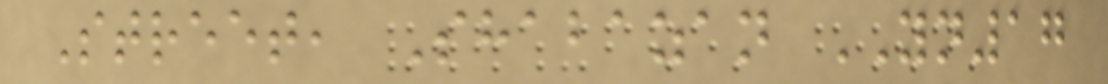Street, Shabazan YN17
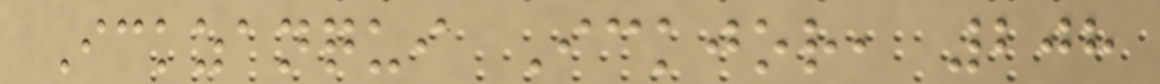Ickzanqui Ickjor, 208
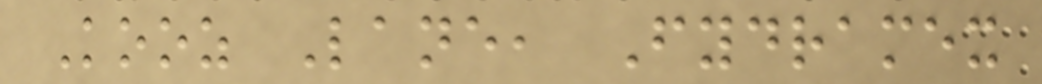Kooz Lane, Fydramex
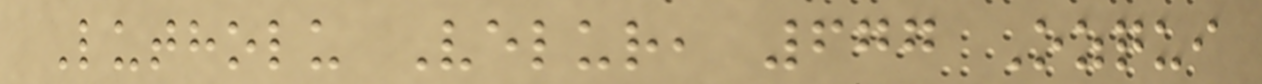Lutholu Velur, 677 Ozqui
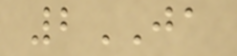2JA
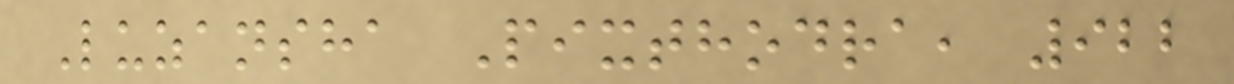Luzansha Pixthodra, 922
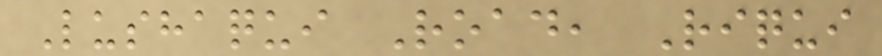Lushaqui Road, Riqui
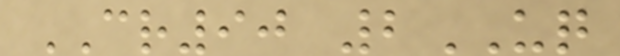CR90 2UQ
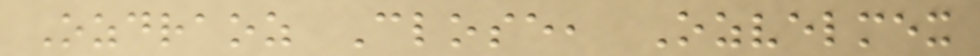Ozdraoz Close, Ozvelmex
